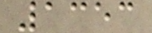1353
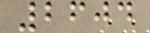2604
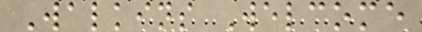Walkins Welcome
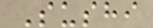Sushi
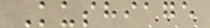Kushiage
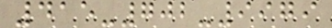415-702-9979
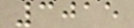3015
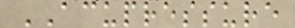ACUPRESSURE
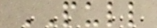PULL
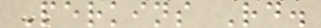Perkins Rd.
